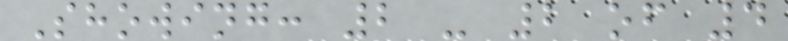Showing: 2 - 2 of 4
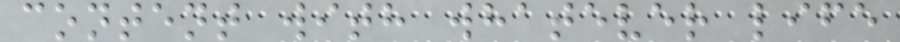content with whatever life
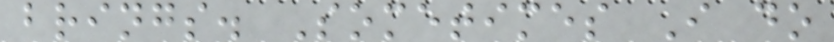brings. Sometimes I do
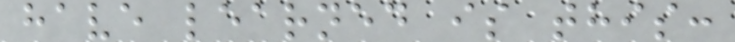have learned is this:
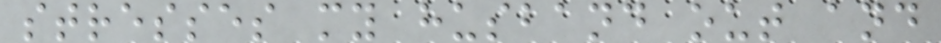stresses my husband out and
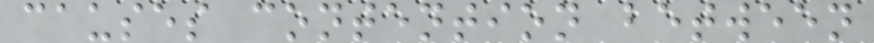causes contention between
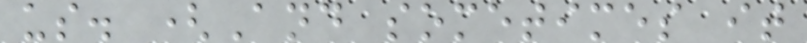us. (And sometimes it
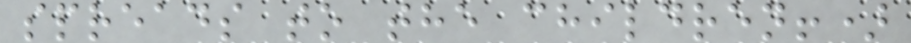spreads to the children!)
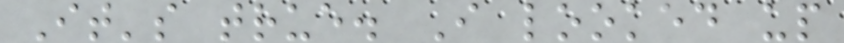It's true. I looked up
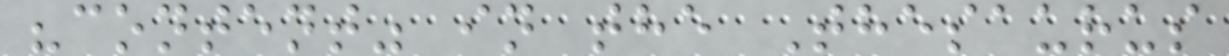"content" in the Thesaurus
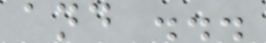and ...
